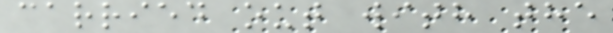carried out with the
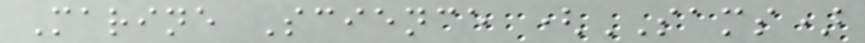Marine Science (SAMS)
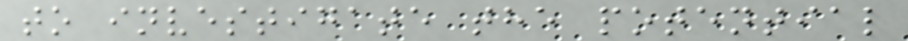to investigate the potential
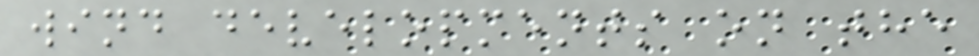wind developments on the
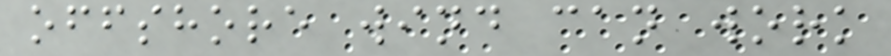offshore wind can work
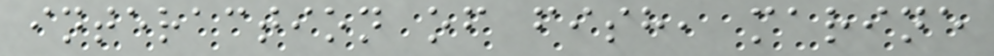interaction of fish, marine
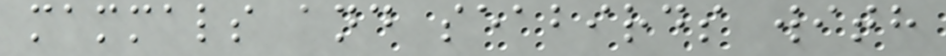mammals and seabirds with
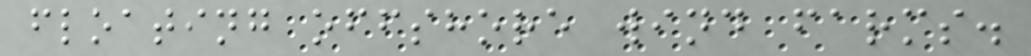floating offshore wind farms.
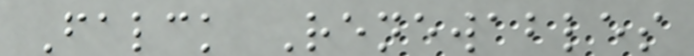Falck Renewables
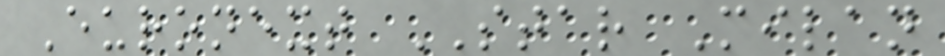Euronext STAR Milan
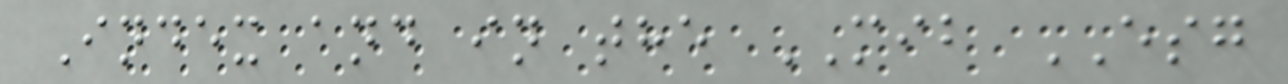Index and in the MIB ESG
